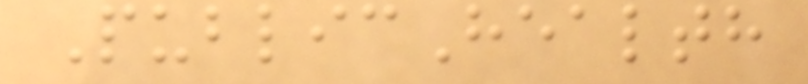PublicHealth
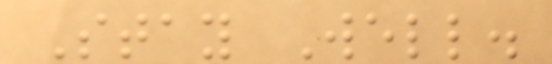Stay Well.
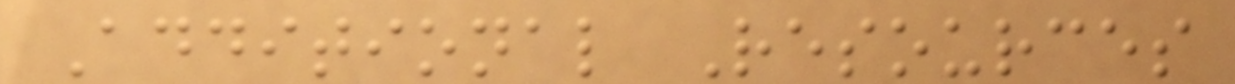Additional Resources
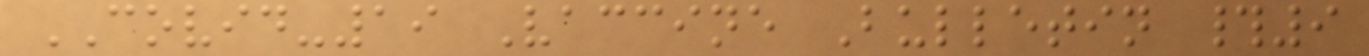COVID-19 Vaccine Bulletin #9
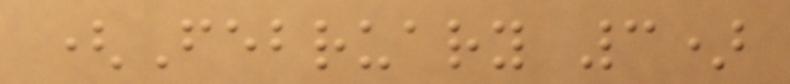(February 3)
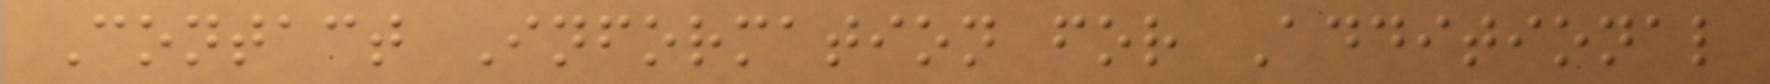Contact Information for Additional
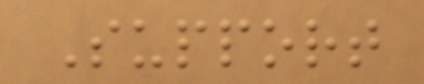Support
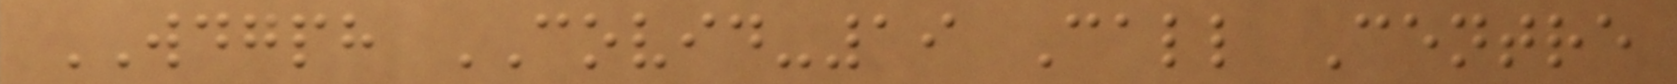WDGPH COVID-19 Call Centre
